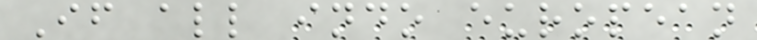If all indo european
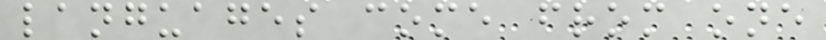languages come from one
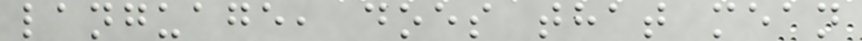language, does that mean
